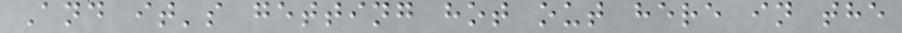And it's getting hot out here in the
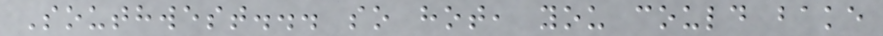Southwest... so hot, you could bake
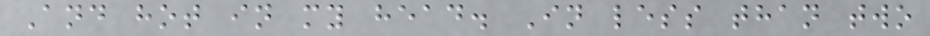And hot in my head. In less than two
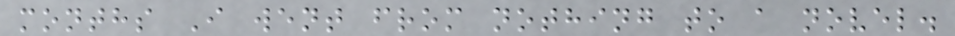months I went from nothing to a novel.
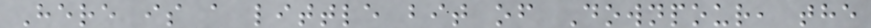Here is a little bit of Downpour, the
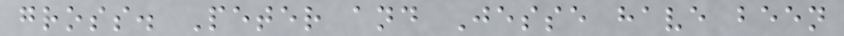gross. Peter and Jesse have been
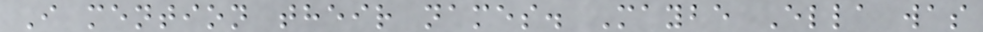I mention their names. Maybe Ella was
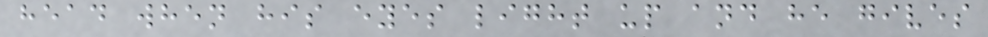head when his eyes light up and he gives
